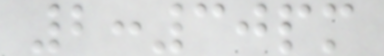2:30pm
